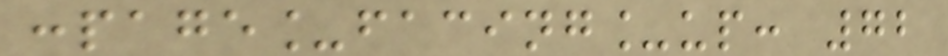:page_facing_up: 72
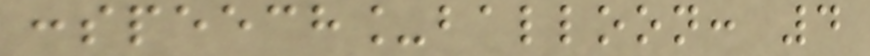:speech_balloon: 4
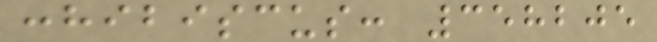:hibiscus: 358205
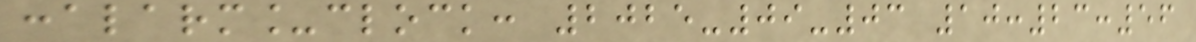:alarm_clock: 2025-09-03 10:23:56
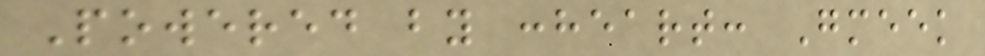Powered by :heart: Gmeek
